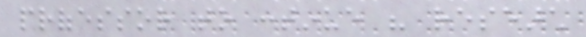professor to continue his research
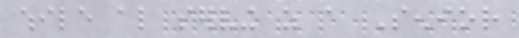while also serving as a Senior
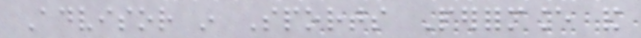Advisor in Sports Performance and
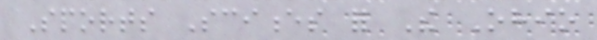Sports Sciences for The Ohio
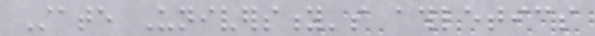State University's athletics
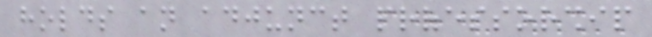holds an adjunct professorship
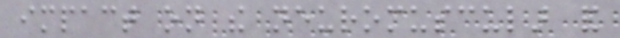impact on the neuromuscular and
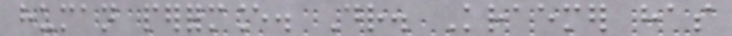human performance. Dr. Kraemer has
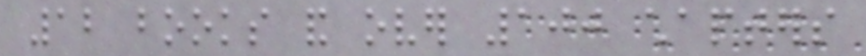12 books and over 100 chapters
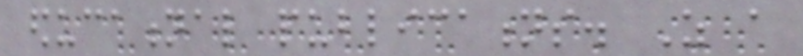educational publications. As a
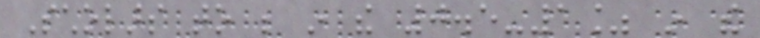Scholars to be in the 0.5-1% in the
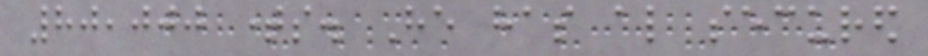80,000 times. He has also secured
